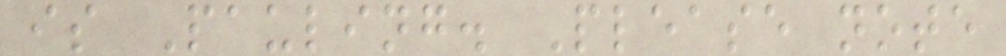is Pauling. Please note
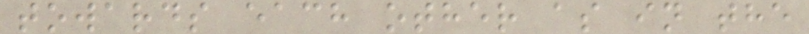towards each other as in the
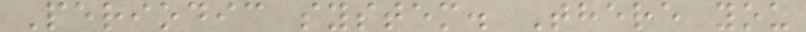Periodic system. There you
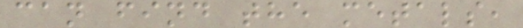can find the metals,
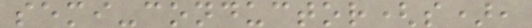semi-conductor(s),
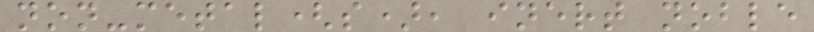non-metal(s), inert noble
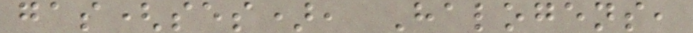gas(ses), Halogens,
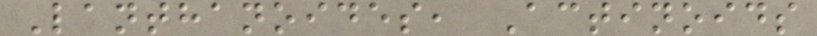Lanthanoides, Actinoids
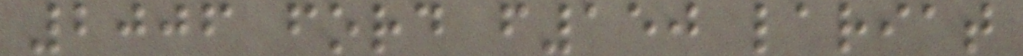2006 ford f150 lariat
